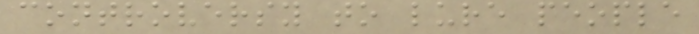controversy to lure people
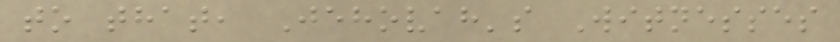to that, Jehovah's Witnesses
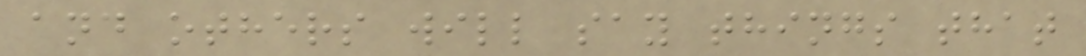and others will say things that
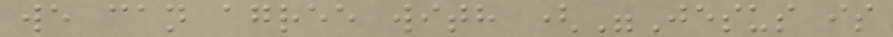we can agree with ("Jesus is
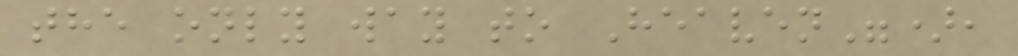the only way to Heaven"),
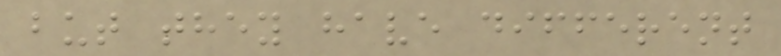but they have different
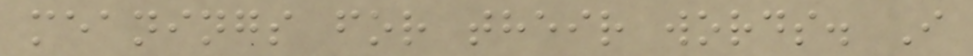meanings for their words. I
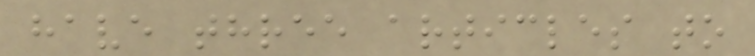have three articles to
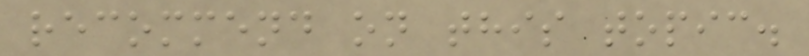recommend on this topic.
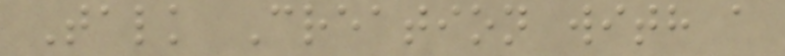Talk Creation with a
